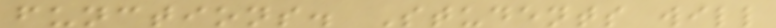functions. Students will
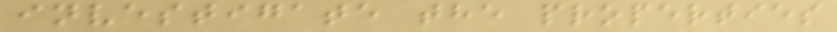investigate the properties
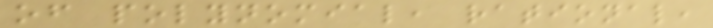of polynomial, rational,
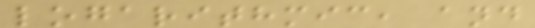logarithmic, and
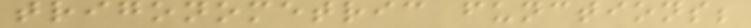trigonometric functions;
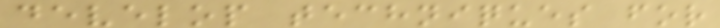develop techniques for
